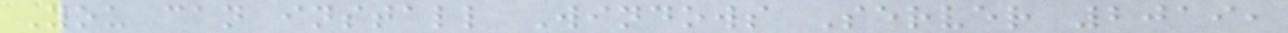You can install Windows Server 2019,
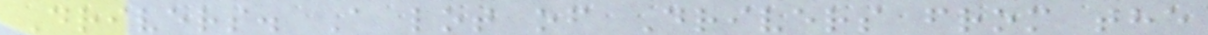Drivers. A lot of Drivers from the
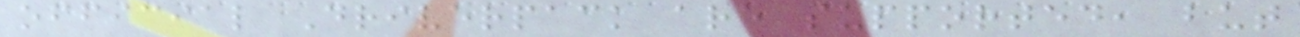official Driverpack are supported, but
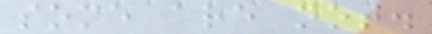some are not.
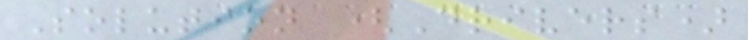Solution (Drivers)
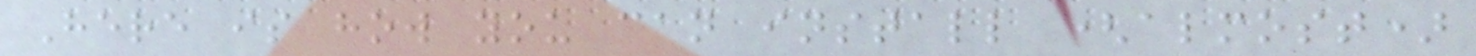Here is how you can install (almost)
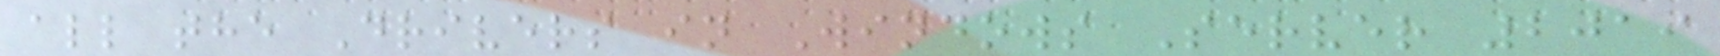all the Drivers in Windows Server 2019
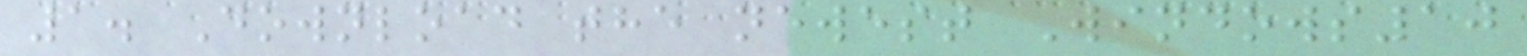1. Download the newest Windows10
